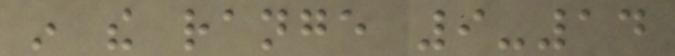in the range 9-14
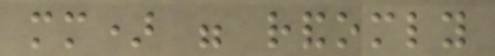mm) were randomly
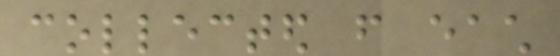collected from each
